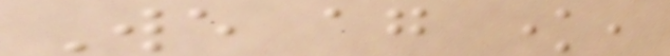We again know,
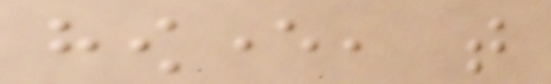however, that
